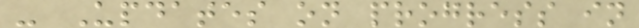- Updates on progress in
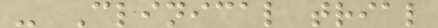- Clinical trial
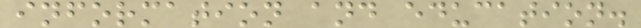information and education.
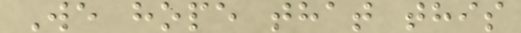We hope that this
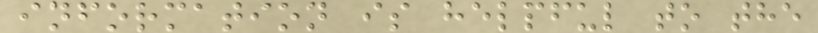information is helpful to the
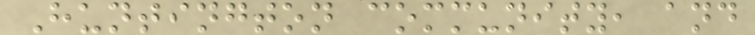Huntington community, and
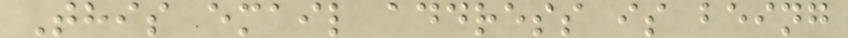This email address is being
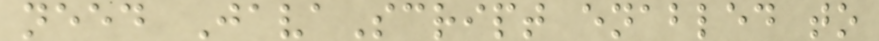need JavaScript enabled to
